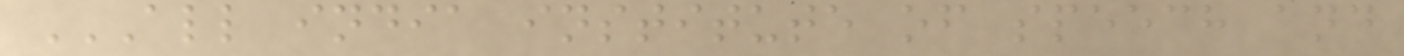ALL INDIA INSTITUTE OF SPEECH AND
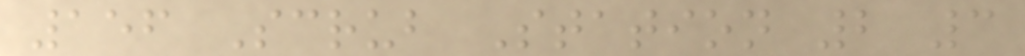156 Scrub Station 2 3
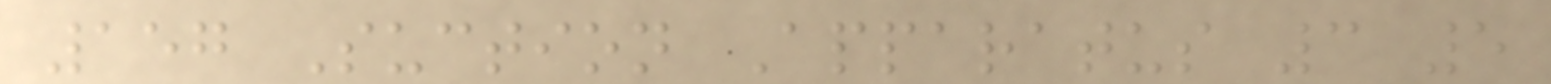157 Suction Apparatus 3 5
